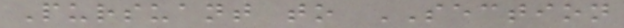Pursuant to SECTION
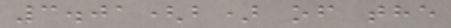3.01(b) of the
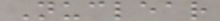Nuclear
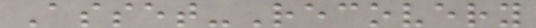Asset-Recovery
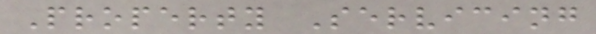Property Servicing
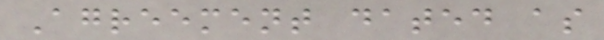Agreement dated as
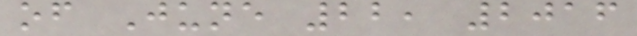of June 22, 2016
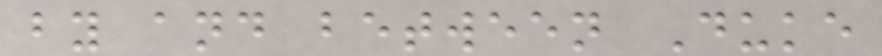by and between Duke
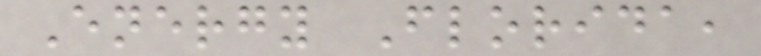Energy Florida,
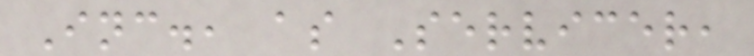Inc., as Servicer,
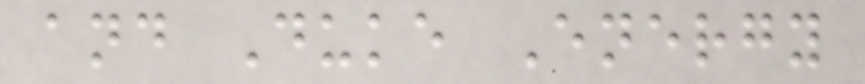and Duke Energy
